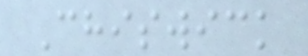Chiswick
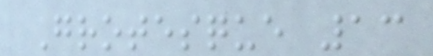Grotesque 13
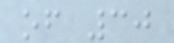of 30
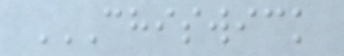CHISWICK
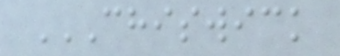CHISWICK
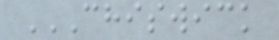CHISWICK
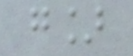g]
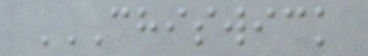CHISWICK
